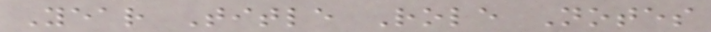Year Title Role Notes
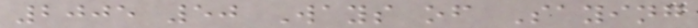2005 50 Ways of Saying
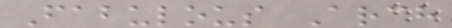Fabulous Arch
